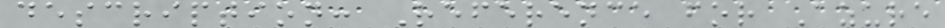description: Reference for Azure
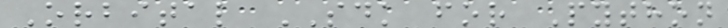Orbital SDK for Python
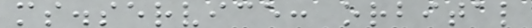ms.service: orbital
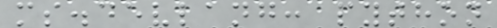ms.devlang: python
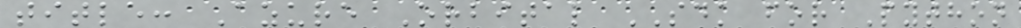title: Azure Orbital SDK for Python
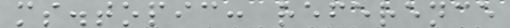ms.topic: reference
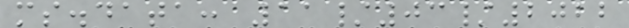ms.data: 11/03/2022
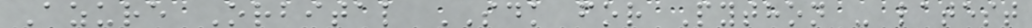Azure Orbital SDK for Python - latest
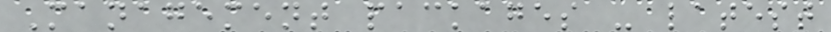Management packages - latest
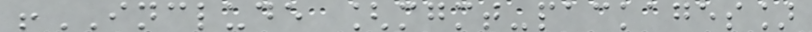!INCLUDE [mgmt-packages]
